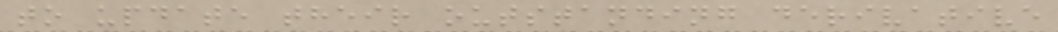to update their outstanding derivative
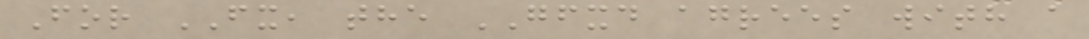For FX, the GFXD agrees with a
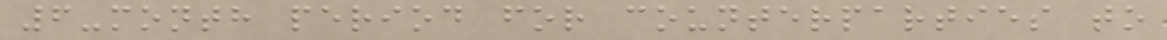6-month period for counterparties to
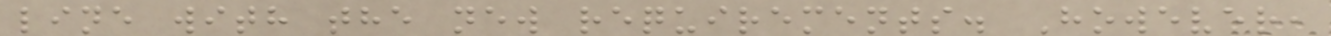line with the new requirements. However,
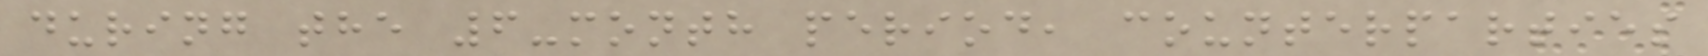during the 6-month period, counterparties
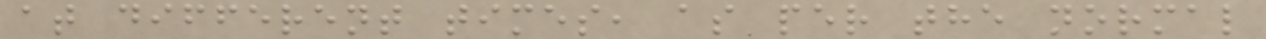at different times, as per the normal
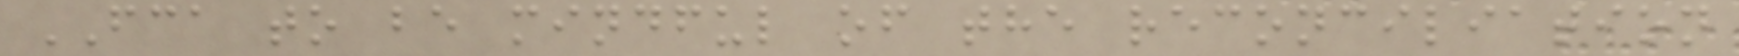FCA to be mindful of the reconciliation
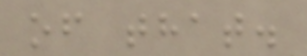of that.
